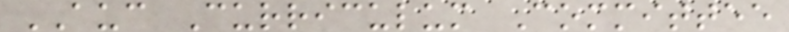AUC Curriculum Committee
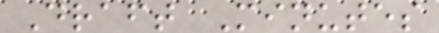Draft Minutes
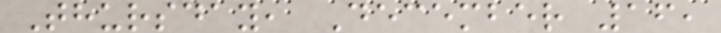Thursday, December 16,
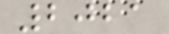2021
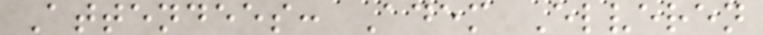Attendees: Adem Elveren
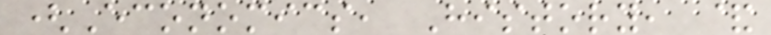(Economics, History, &
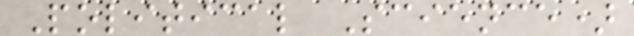Political Science)
